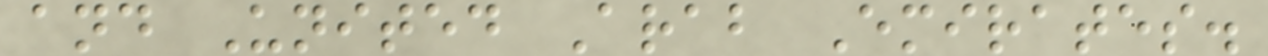and United Arab Emirates.
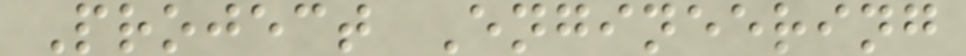Project Engineering
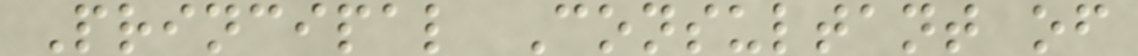Principal Consultant of
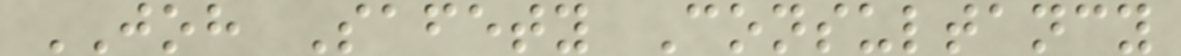JOH Safety Consultancy
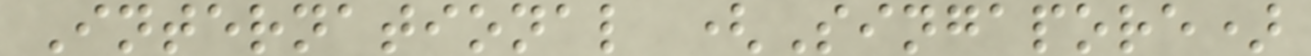International (Singapore)
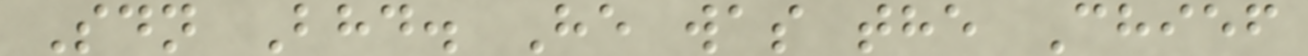Sdn Bhd. He was the Chief
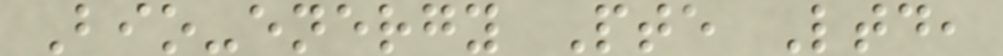Bio-energy Pte Ltd,
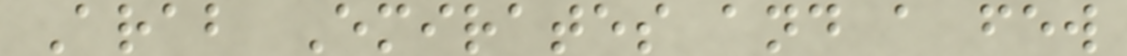Arab Emirates and a few
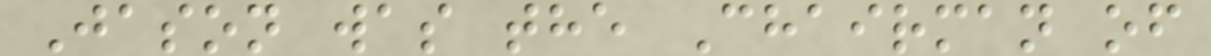Jason was the Chairman of
